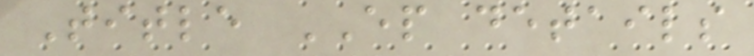Title EP details
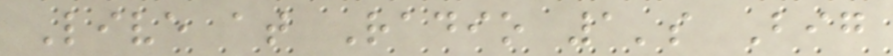Live at Radio 1's Big
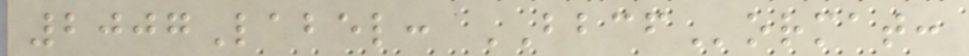2007Label: BBCFormat:
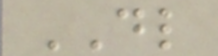DL
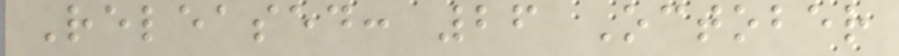Released: 26 October
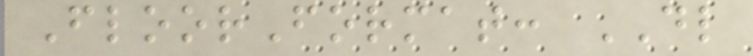FloorFormat: DL
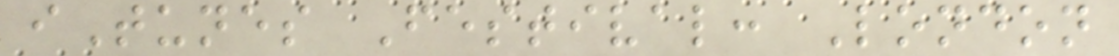iTunes Festival: London
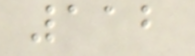112
